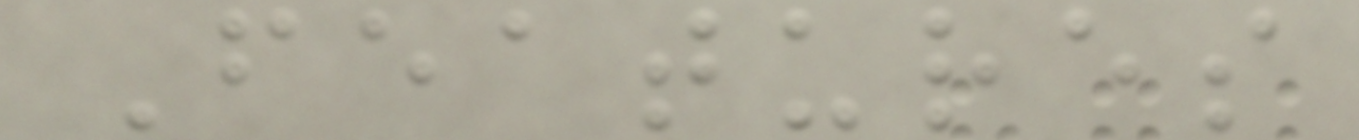Features
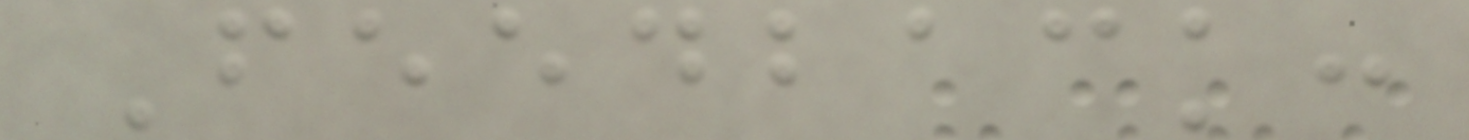Feedback:
